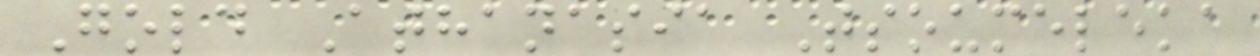Gold Athanasia Tsoumeleka
